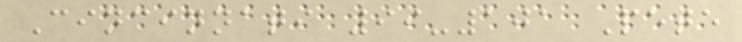Cincinnati 99-101 Pete
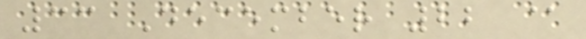33 December 22 @
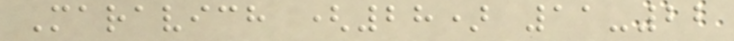Maravich (28) 11-22
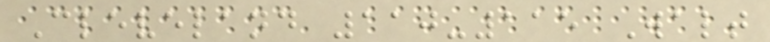Cleveland 110-115 Walt
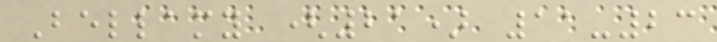Bellamy (21) 11-23
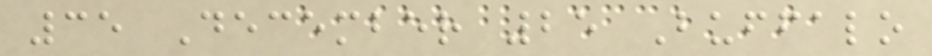35 December 25 Buffalo
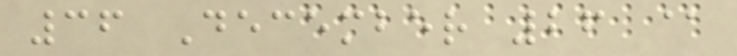36 December 26 @
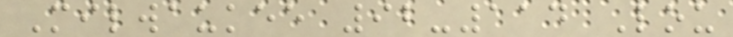Milwaukee 92-114 Lou
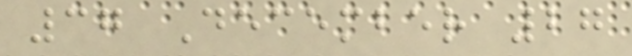37 December 27
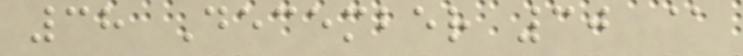38 December 30 @
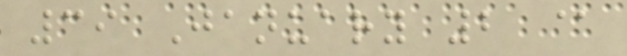39 January 2 @
